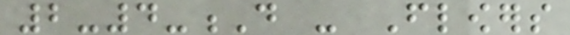2-4-D - Flowers
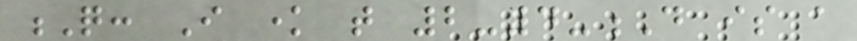Q: I know that 2-4-D is a
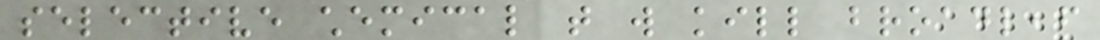selective chemical that will kill broadleaf
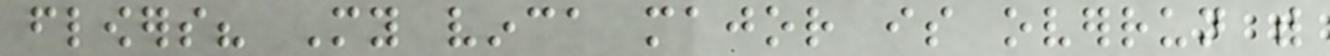flowers? My vinca major is overrun with
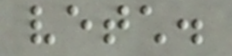vetch.
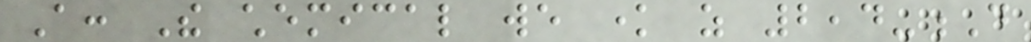A: The chemical we know as 2,4-D
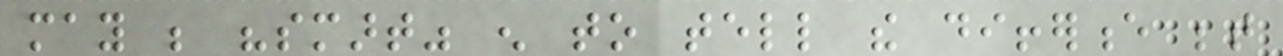may be "smart" enough to tell the difference between
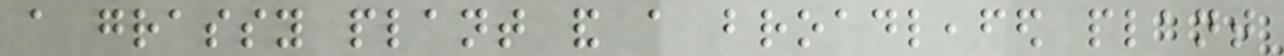a grassy plant and a broadleafed plant
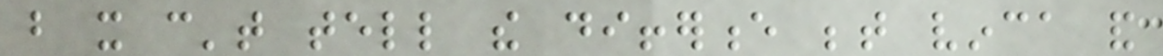but it can't tell the difference between vinca and
